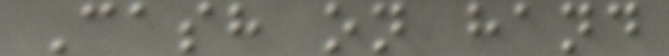Cash on hand
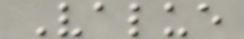Value
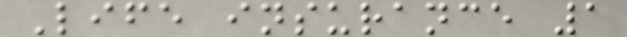Life insurance 1
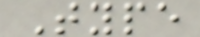Type
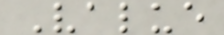Value
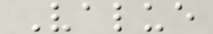Value
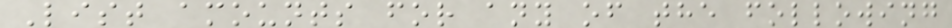List amounts for any of the following
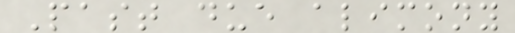Past due alimony
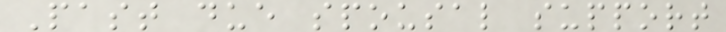Past due spousal support
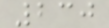230
